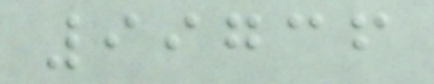99736
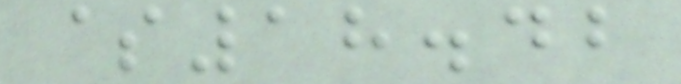$18.42
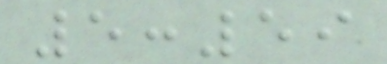5:59
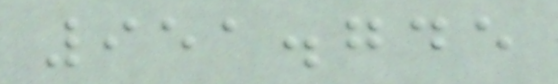951.745
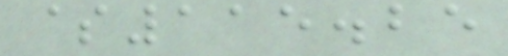$115.25
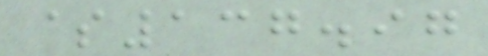$137.97
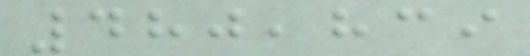480,839
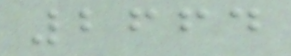2664
